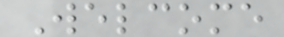Welcome
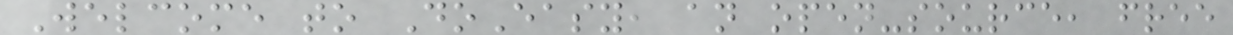Welcome to DoEasy, an open-source, free
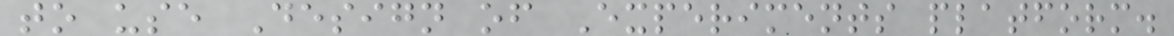to use Design of Experiments platform.
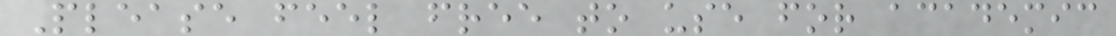Please feel free to use for academic
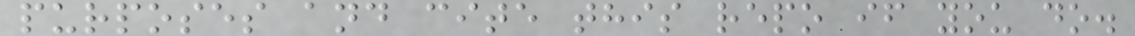purposes and cite this repo if you do.
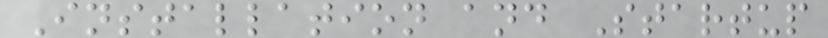Installation and Startup
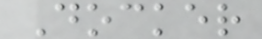Docker
